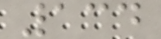134
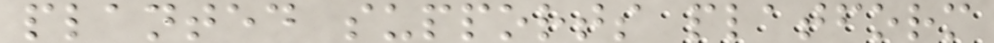planted supports platform
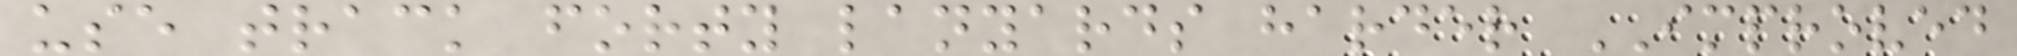use track forty lanyards harder IMPROVED
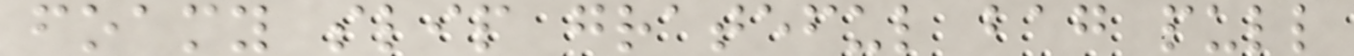foamy slip grateful bag pull
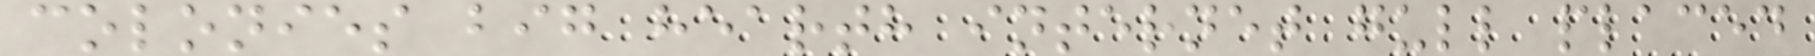colonies big hearth internet gull placed
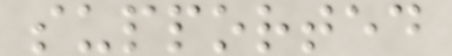supported
